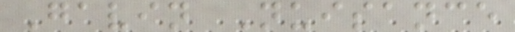Gavin Nuisance
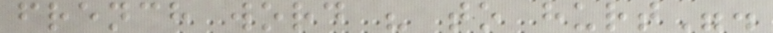french word " to hurt".
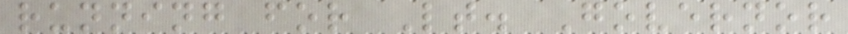running for Lt. Governor
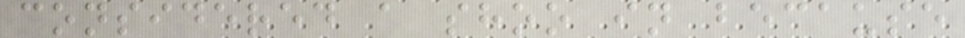considered a shoo in because
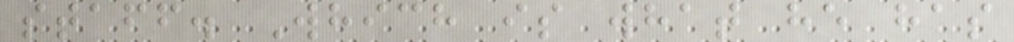staff. Which is what he has
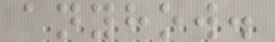anyhow.
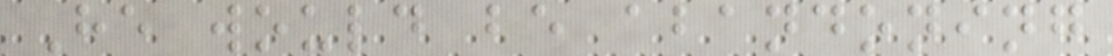He would be abandoning
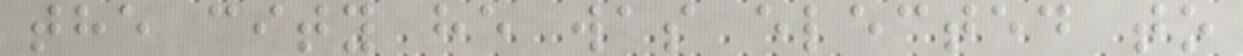the city he was elected to
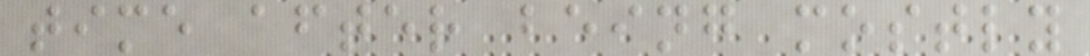time after being mostly
